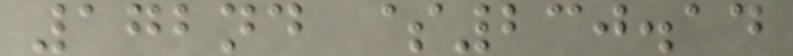172nd $230.14
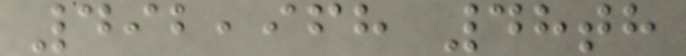492,968 48th
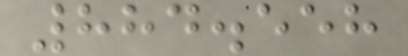884.558
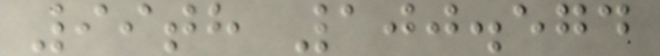99th 100.574
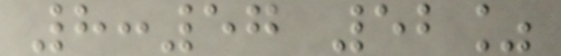8:57 52%
